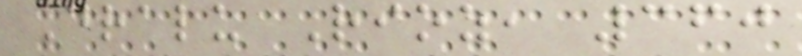Dralu Rioz, 360
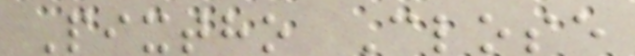Pixtho Close
